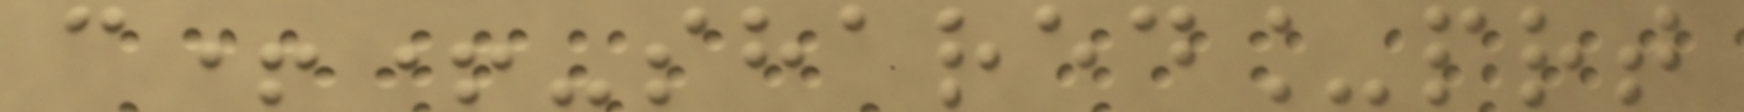c++-shared_prt
